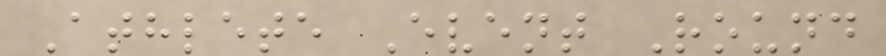Athlete Event Round
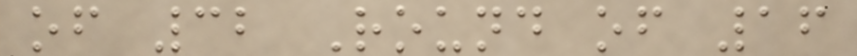of 32 Round of 16
